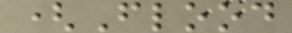(Flood
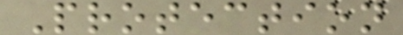Protection
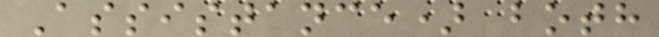Assistance) both
